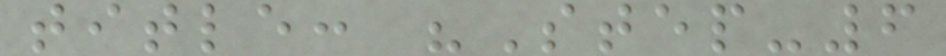title: "Step-6
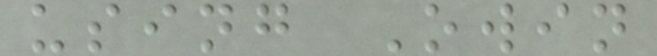using Owin
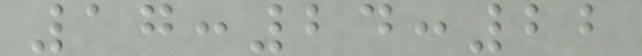17:24:22
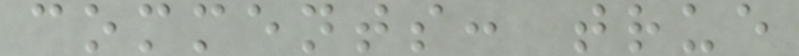comments: true
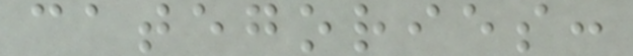categories:
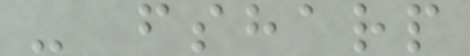- fsharp
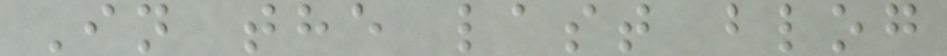In the last blog
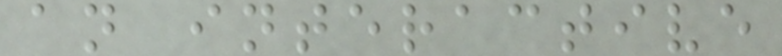an interactive
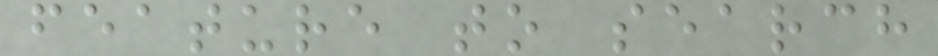feature to search
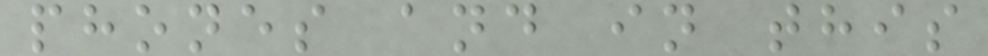phones and in this
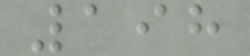198
